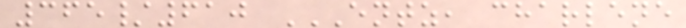365/610 ENTZ, CHARLENE
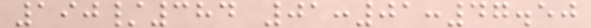190/384 01:01:47.50
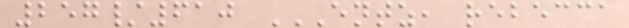257/610 ENTZ, REBECCA
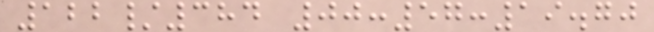122/384 00:57:19.70
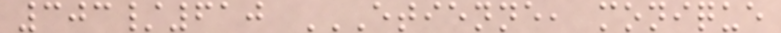303/610 ETIENNE, MONIQUE
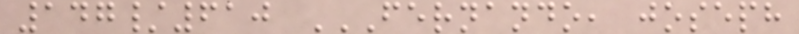147/610 FERNANDO, JOSEPH
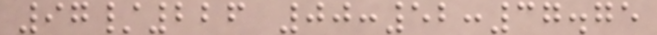97/226 00:52:37.75
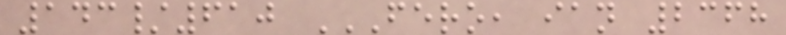143/610 FERO, IAN 2368
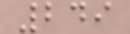249
